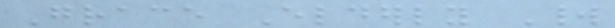Grace Elderly World
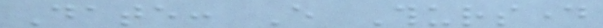Date: Every Thursday
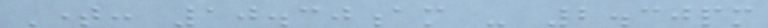Time: 10.30am - 2.30pm
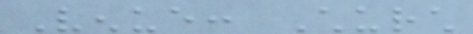Venue: Church
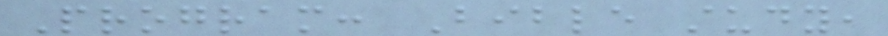Program: Bible study,
